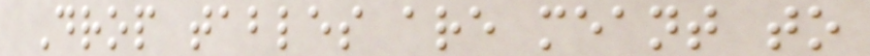Drop tables are meant to
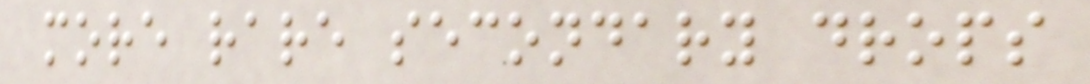more rare secondary drops
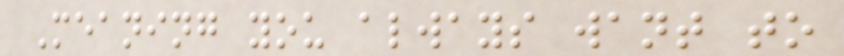Meaning you always want to
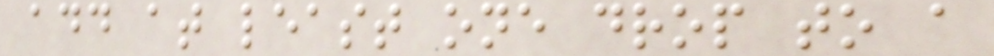add at least one drop to a
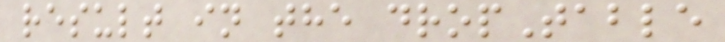result in the dropTable
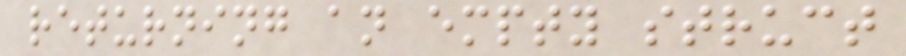returning an empty struct
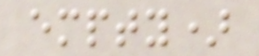empty)
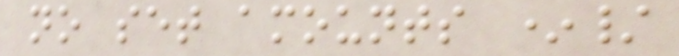no set amounts */
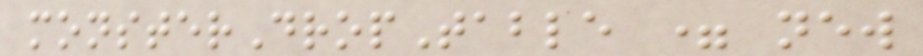monsterDropTable = new
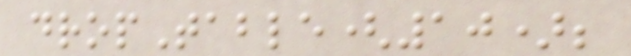dropTable(10);
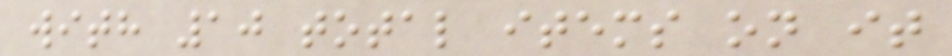with 10 total items on it
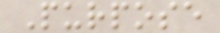Purpose
